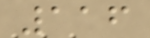116
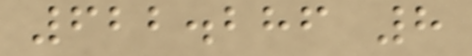622.286 8
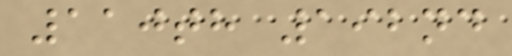110th 192nd
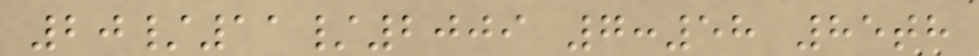20/11/2009 7:58 85th
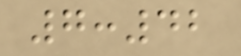7:42
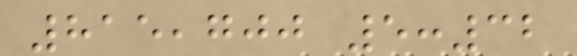815,700 5:32
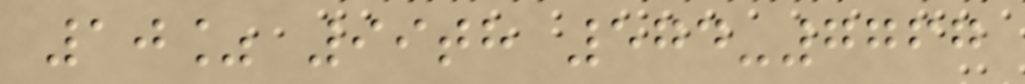10% 99th 574-7767
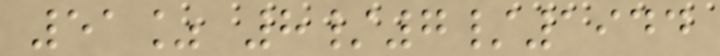51% 8/7/1944
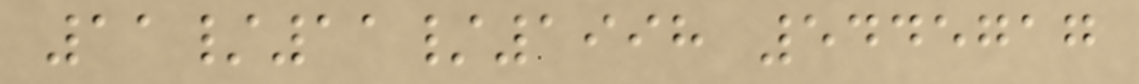11/11/1998 5445717
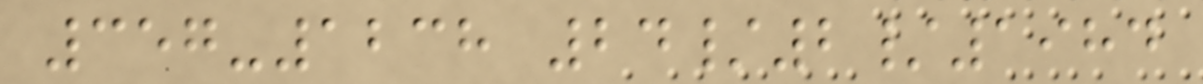357-1238 24/2/1984
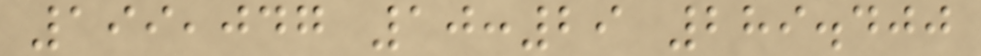199,047 10:29 289.400
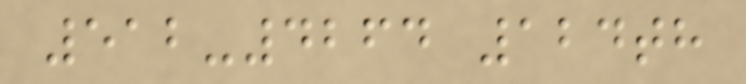512-4264 124th
